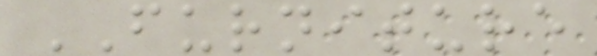FURNITURE
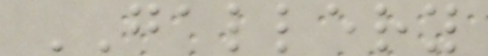GALLERY
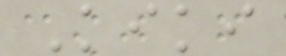Kiki
